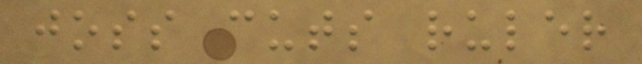joss cuts ruler
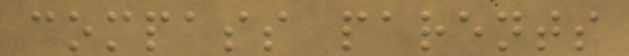compass parents
